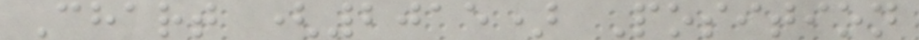Chart (2015) Position
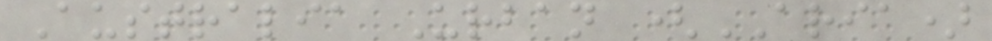Australia Urban (ARIA)
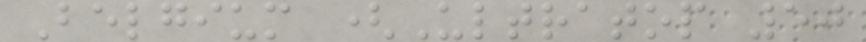Belgium (Ultratop 50
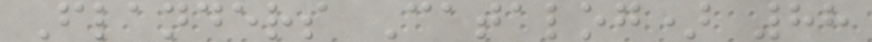Flanders Catalog) 88
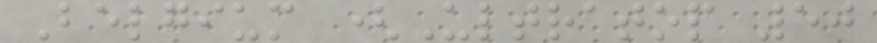Belgium (Ultratop 50
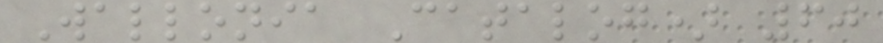Wallonia Catalog) 60
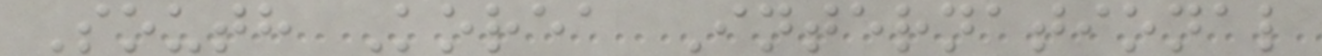South Korea International
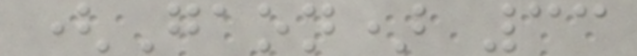(Gaon) 33
